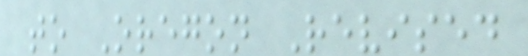to Oregon Revised
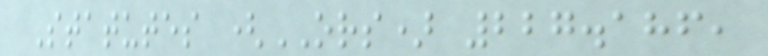Statutes (ORS) 227.186,
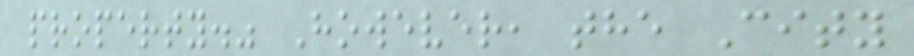property." However, the City
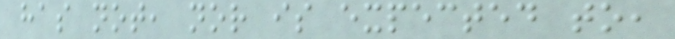has not, nor is expected to,
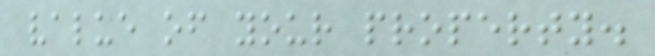value of your property.
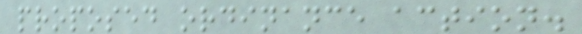proposed ordinance action.
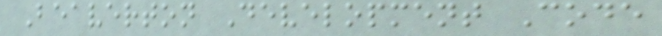Beaverton Development Code
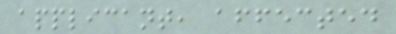applicant, affected
